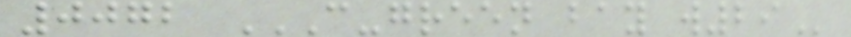0072 C-GREEN BAY W29
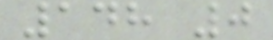148 0
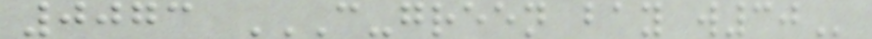0073 C-GREEN BAY W30
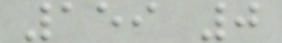159 0
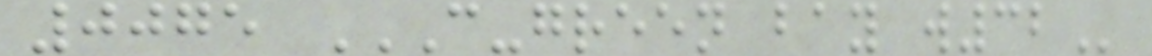0075 C-GREEN BAY W32
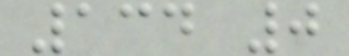134 0
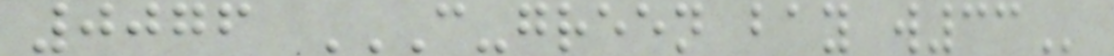0076 C-GREEN BAY W33
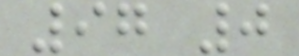97 0
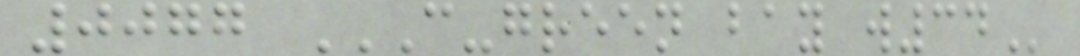0077 C-GREEN BAY W34
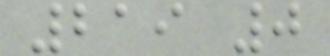219 0
